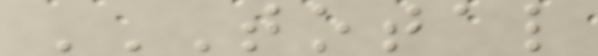TOTAL
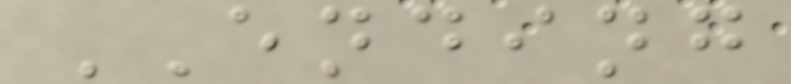ENDING
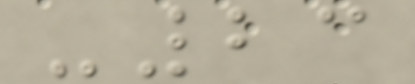-23
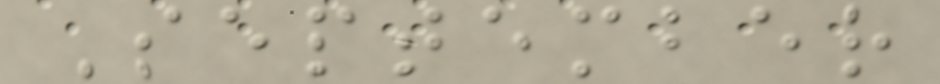September
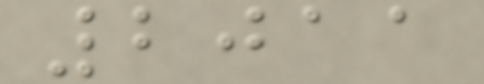2011
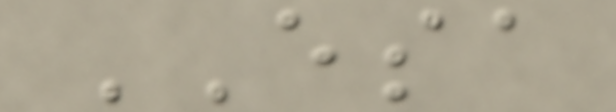ESA
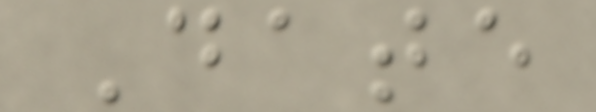Date
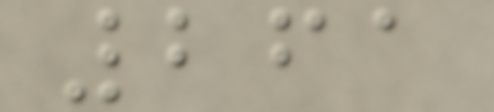261
